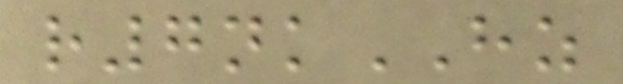r7nkHZ
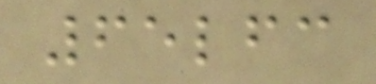65lfc
